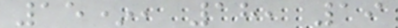15*, 18, 19
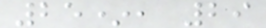25*, 29
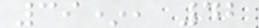39*, 42
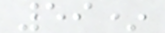59*
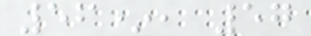56*, 57
